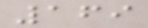169
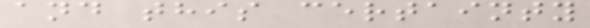and this certainty
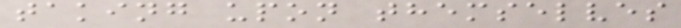taking upon themselves
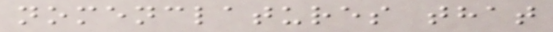nomenclatures that
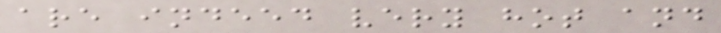are indeed very hot and
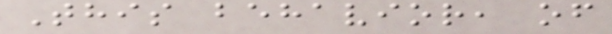This behavior, of
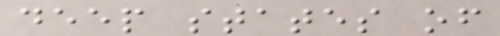deep states of
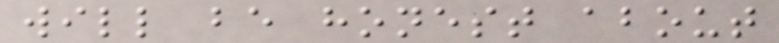will be honest about
